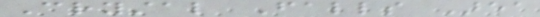Crystal Falls Area
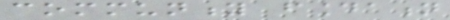community foundation
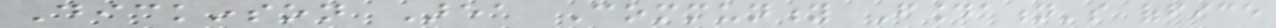Dickinson Area Community Foundation's office
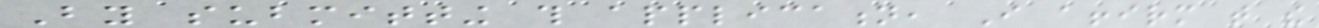By submitting this application, I affirm that the
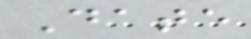Date
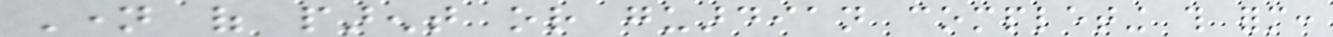Name of parent or guardian completing this form:
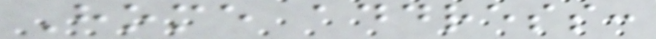Home address:
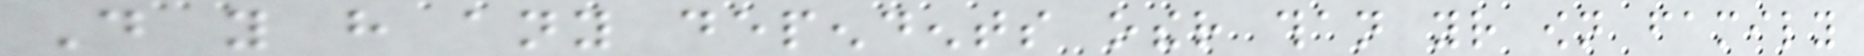Do you have any dependents other than your own family
